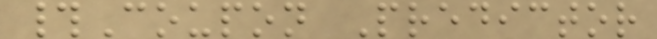#Coupon Predictor
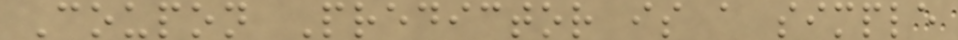Coupon Predictor is a simple
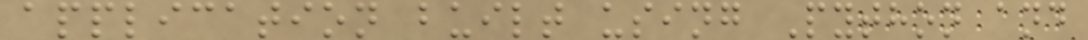application built using Python and
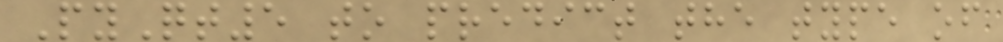PyQt5 to predict the type of
